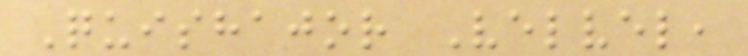Quishajor Velvel,
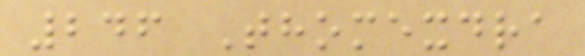246 Thomexdra
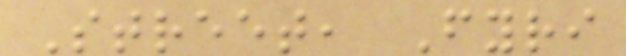Street, Fyri
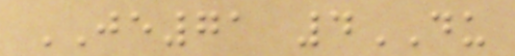JE71 4DU
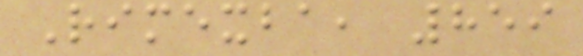Rimexba, 859
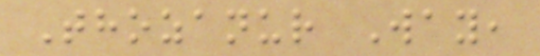Thozanur Way,
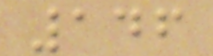146
